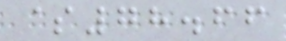$78.66
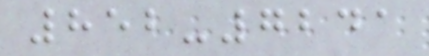852-7241
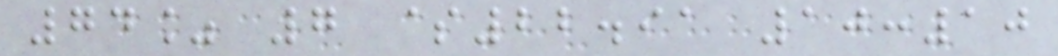74% 7 $22.91 10:10
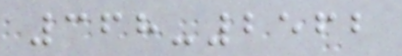368-2562
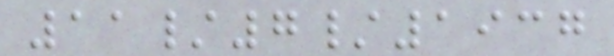11/7/1937
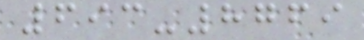693-8769
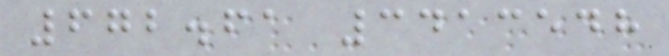672.61 3413548
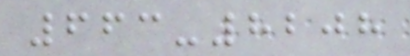663-8208
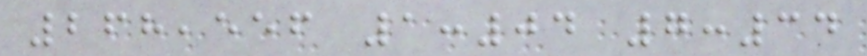268,556 1:04 7:34
